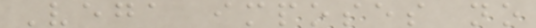Vega imposes no
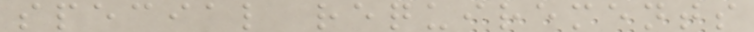special requirements
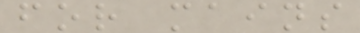for mains
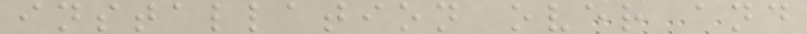installation over and
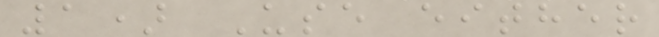1) Use either
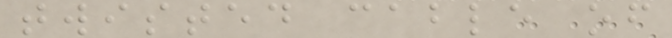twisted cable of
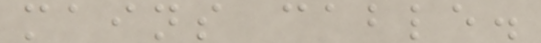mains cable.
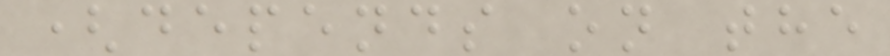(depends on the
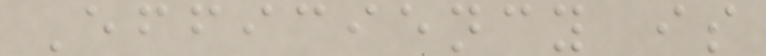Efficiency is
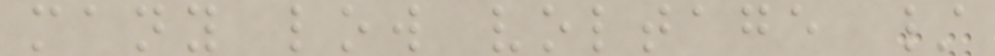many low voltage /
